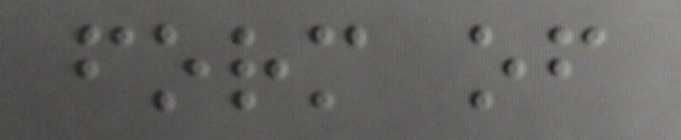form of
